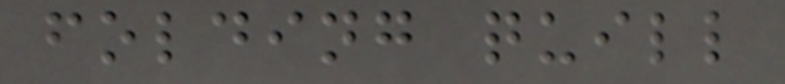folding quill
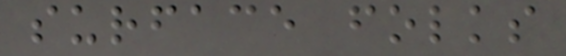surface folks
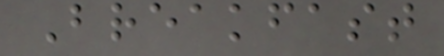Breakfast
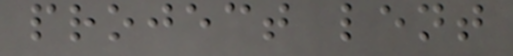project lent
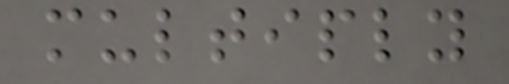multiply
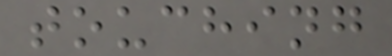touching
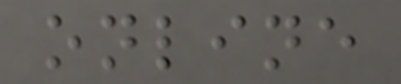online
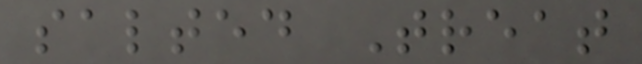salted Treat
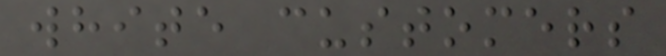white customers
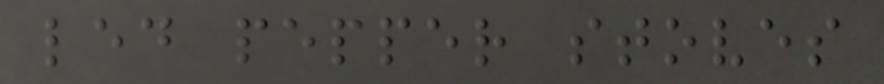led pepper stoves
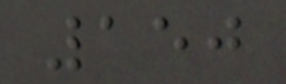150
